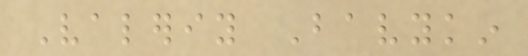Valeriy Bavykin
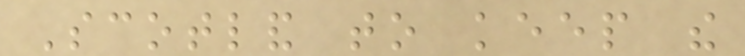Scotland to keep the
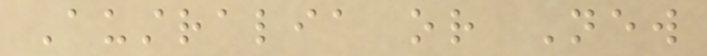Australia or New
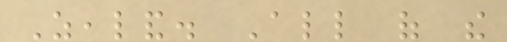Zealand. All of the
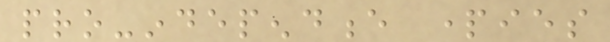pro-independence parties
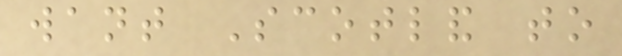want Scotland to
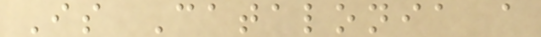Is Catalonia a
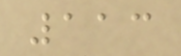113
